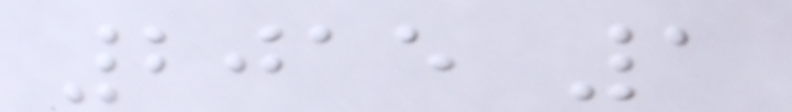2015 1
